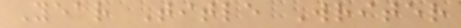Year Title Writer
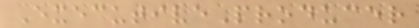ExecutiveProducer
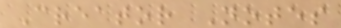Creator Notes
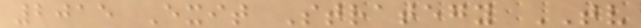2015 Exit Strategy TV
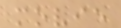movie
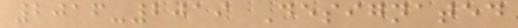2016-2019 Designated
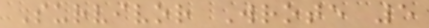Survivor Wrote 5
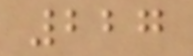227
